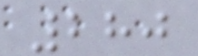280
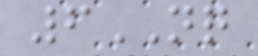6NQ
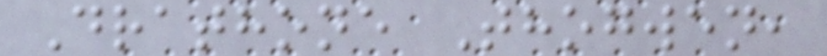Drathone Thogwen,
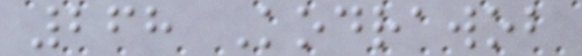268 Kodrawob
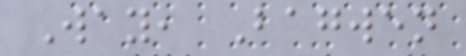Way, Bagwen
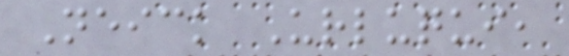Neick Urluqui,
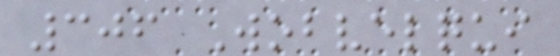306 Wobvelqui
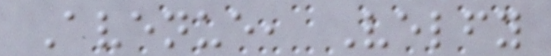Avenue, Velfy
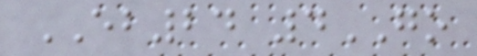EB24 4GO
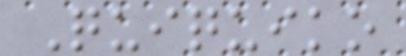Quiquiko
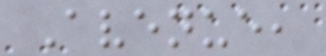Avenue,
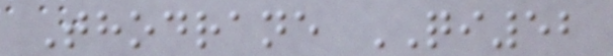Thodrane QI52
